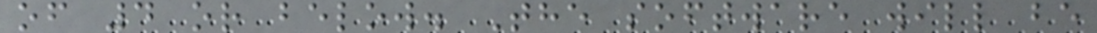of 4 or below. The software will be
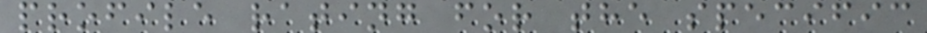profile rating for the specific
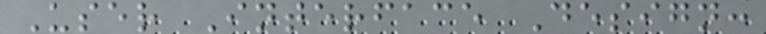User Interface Design:
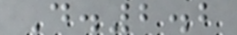D.2.2
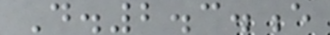D.2.3.e
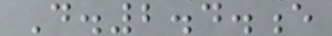D.2.4.e
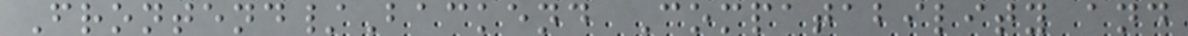Frontend/Backend Compatability and
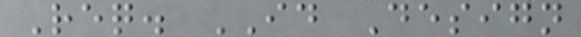Req. ID Design
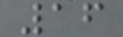16
